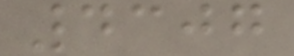4307
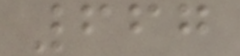667
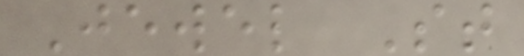Jewel St
